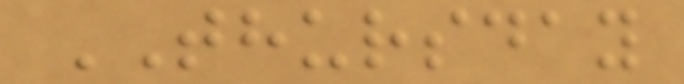THURSDAY
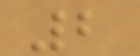2
